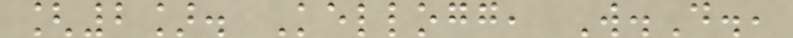[2]. Kellogg, W.D.,
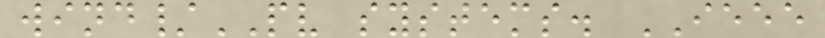wind/PV systems. IEEE
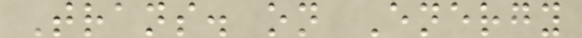Trans. on Energy
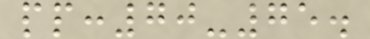pp:70-75.
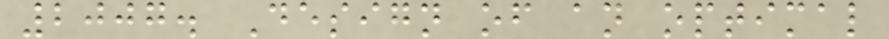2007. Design of an optimal
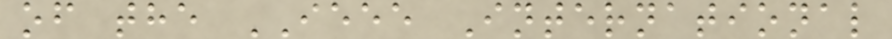of the IEEE International
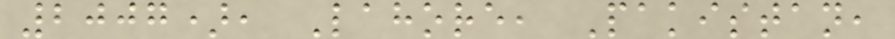2007), Lahore, Pakistan,
